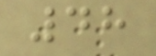48
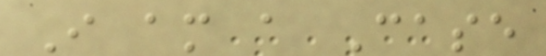I am a Case
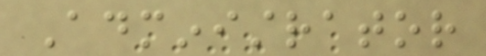Administrator
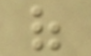of
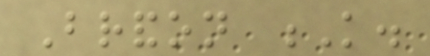Brandon K.
